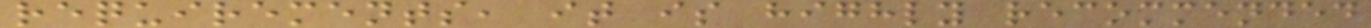requirements, it is highly recommended
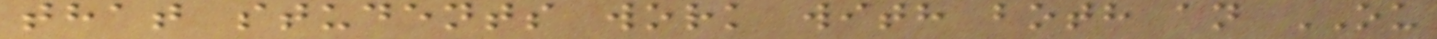that students work with both an OU
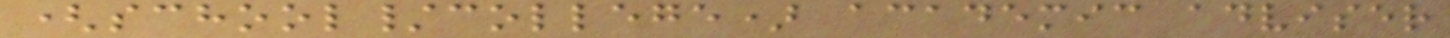(school/college) academic adviser
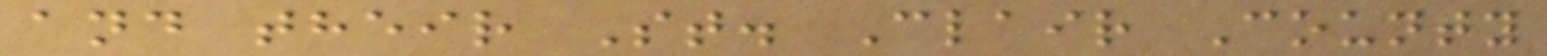and their St. Clair County
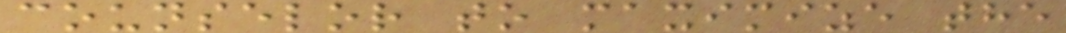counselor to maximize the
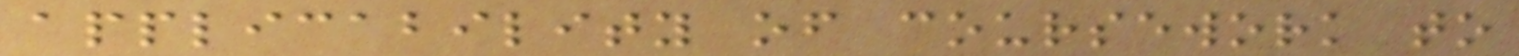applicability of coursework to
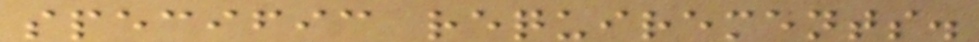specific requirements.
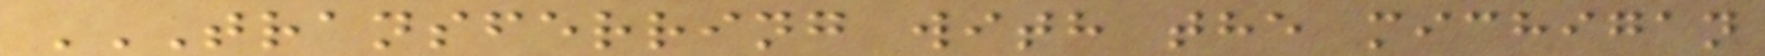TRANSFERRING WITH THE MICHIGAN
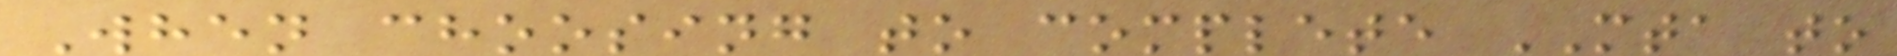When choosing to complete MTA to
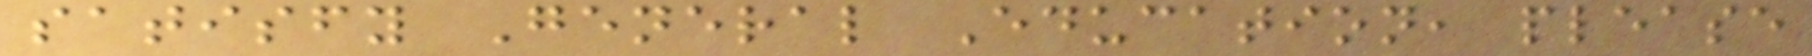satisfy General Education, please
